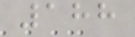188
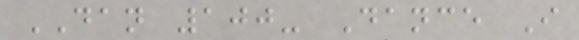DAN 100- Dance I
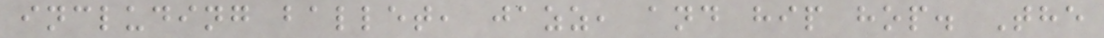including ballet, jazz, and hip hop. The
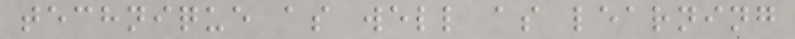technique as well as learning
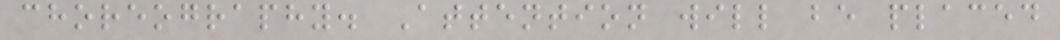choreography. Attention will be placed
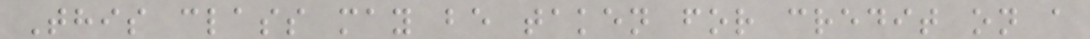This class may be taken for credit on a
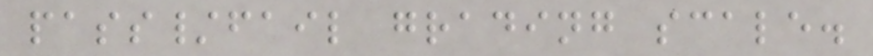pass/fail grading scale.
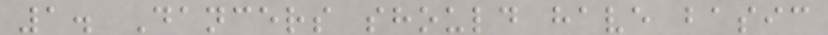1. Dancers should have basic
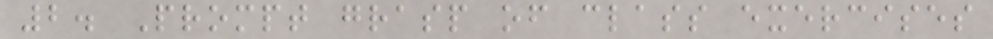2. Prompt grasp of class exercises
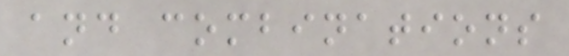and combinations
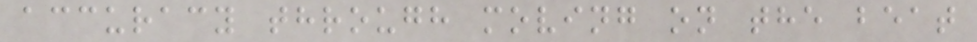accuracy through moving on the beat
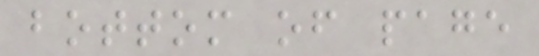bottom of page
